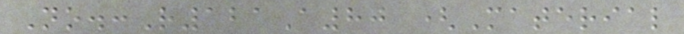No.:R121A80 (Material
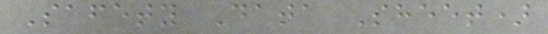Safety Data Sheet)
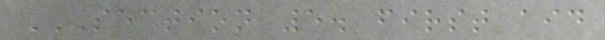SECTION 5. FIRST AID
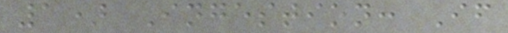1) Ingestion: If
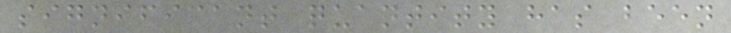significant quantity has been
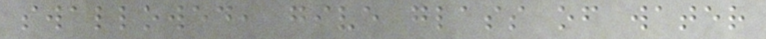swallowed, give glass of water
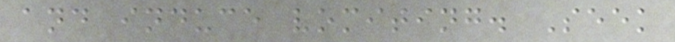and induce vomiting. Seek
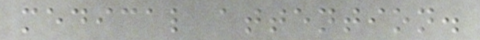medical attention.
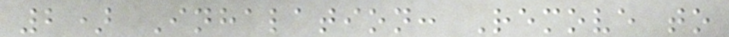2) Inhalation: Remove to
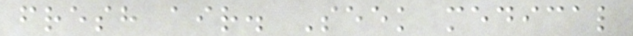fresh air. Seek medical
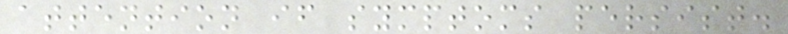attention if symptoms persist.
